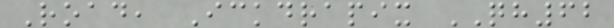Road, Ickdrapix QH62
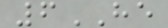6HE
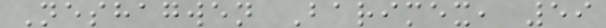Neshagwen Barimex, 59
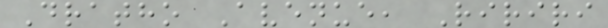Dratho Avenue, Ririri
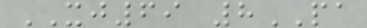XJ69 8PA
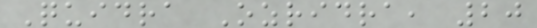Quidra Ozridra, 20
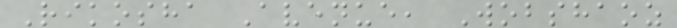Rikosha Avenue, Wobshaoz
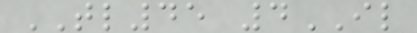TL45 4IL
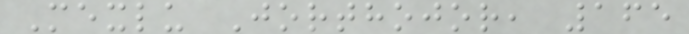Mexlu Jorthojor, 165
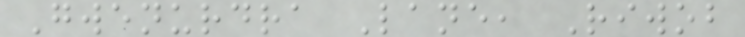Gwenurdra Lane, Riwob
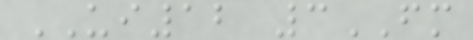UI12 3FM
